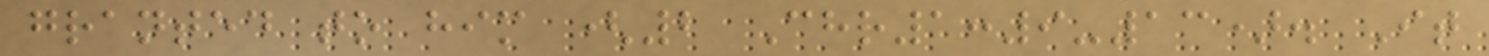granted to him (2 Chr1:9-13). It
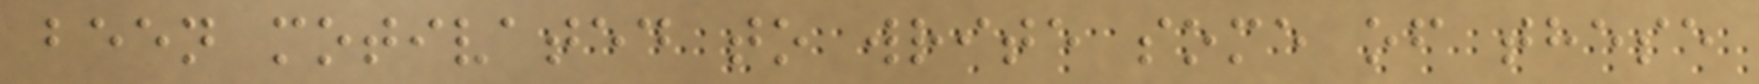been motivated to write some of these
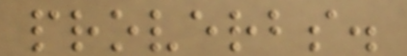proverbs.
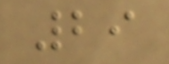29
